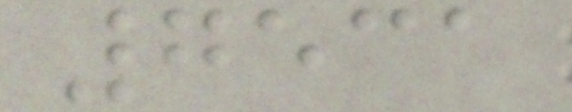7531
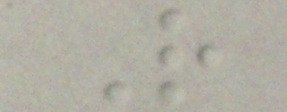R
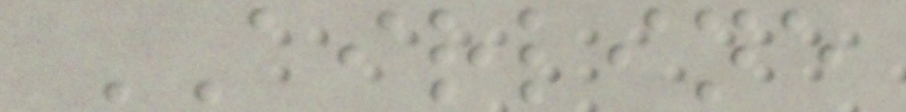AIRLINE
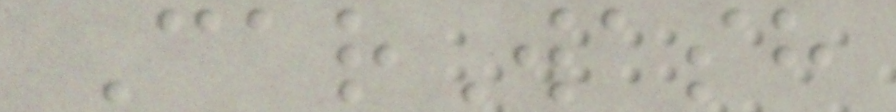CarWash
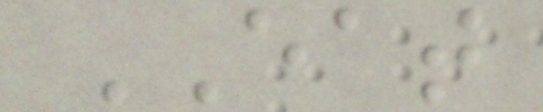EAT
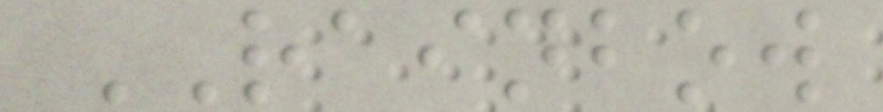RAINBOW
